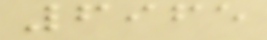6965
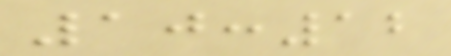10:12
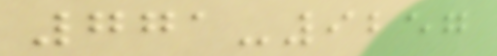771-9257
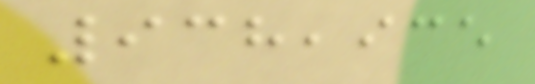938,935
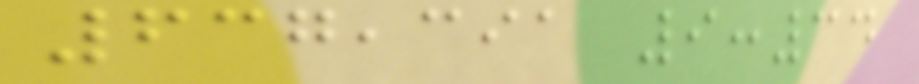637,391 9:34
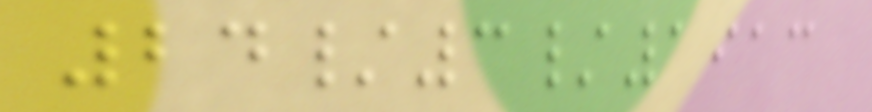24/3/1913
